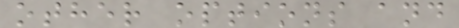other options and
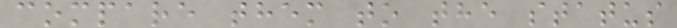compare them to the status
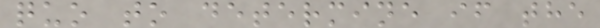quo to determine if the
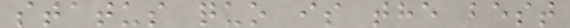status quo is the best
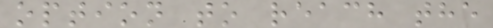option to reach the
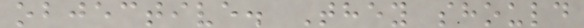objective. They should
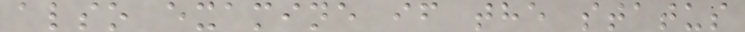also examine if the status
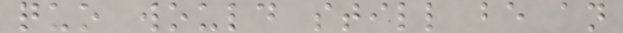quo would still be an
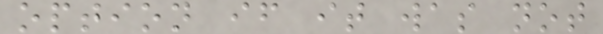option if it was not
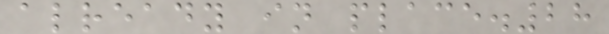already in place.28
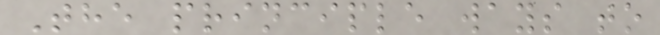The principle ways to
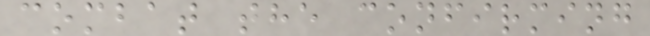combat the confirming
